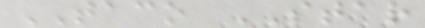TACO STAR
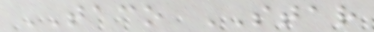TACO STAR
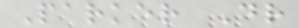Parker Dr
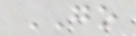GO
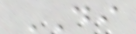DI
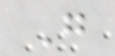G
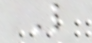L
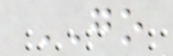GO
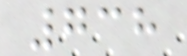738
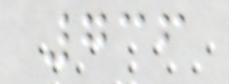736
